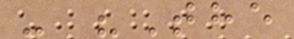- "The
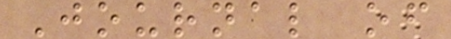Journal of
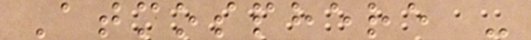Atmosphere -
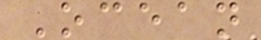Ocean
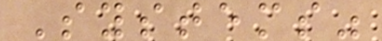Systems"
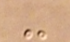-
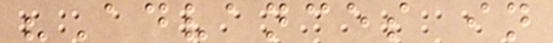"Advances in
